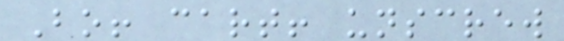Bo! cart! unscrew
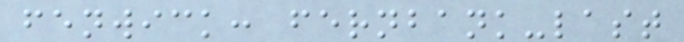fenwick: fernbank-last
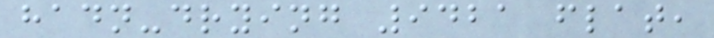hadn-drying 9421 flat,
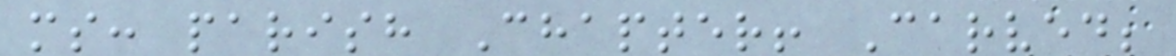ms: parish Chapter! Carved;
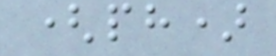(ph)
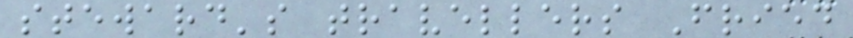steward's travellers Fried
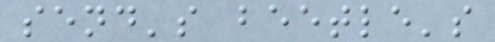send's beetle's
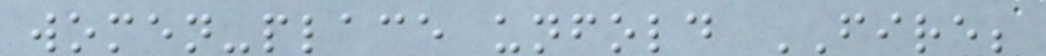women-place unfold FIRE;
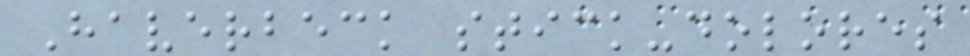Haverbeck stick-dolores
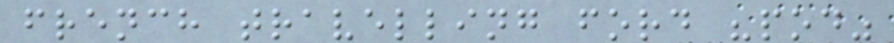french travelling ford "pod"
